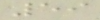59
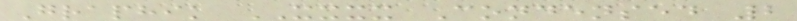Graphik XXXX Condensed 2
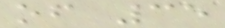of 35
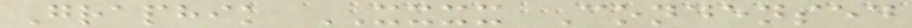Graphik XXXX Condensed
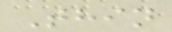Thin
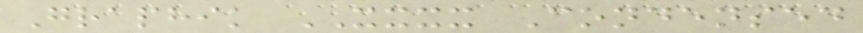Graphik XXXX Condensed
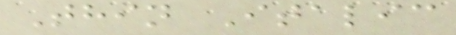Thin Italic
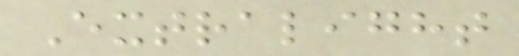Extralight
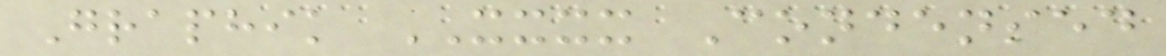Graphik XXXX Condensed
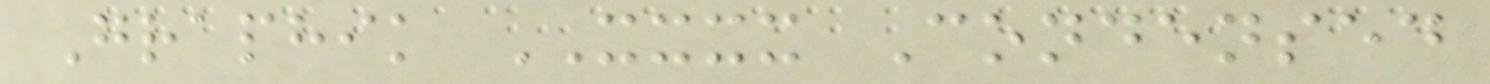Graphik XXXX Condensed
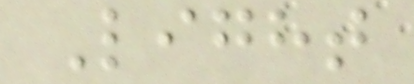Light
